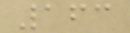163
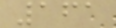161
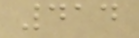414
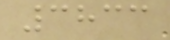3833
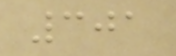301
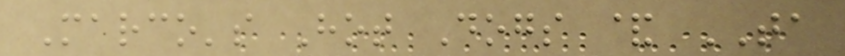Marco's Hot Dogs & TA
